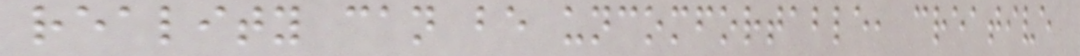reality can be uncomfortable, creative
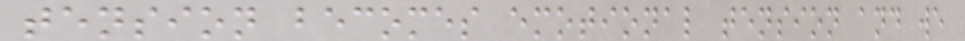tension becomes emotional tension and we
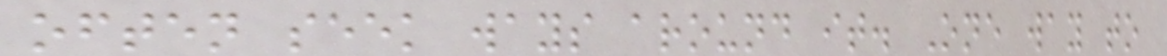often seek ways around it. One way to
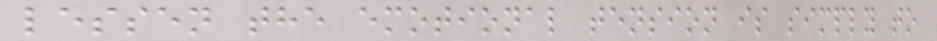lessen the emotional tension is simply to
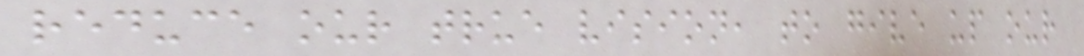reduce our true vision, to give up our
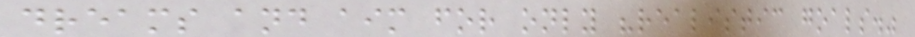dreams and aim for only "realistic goals."
